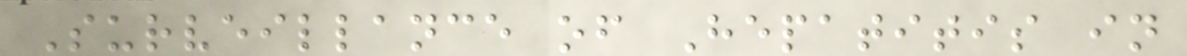Surveillance of Hepatitis in
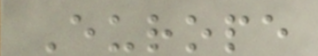Europe
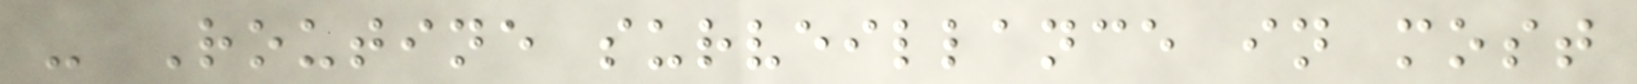- Routine surveillance in most
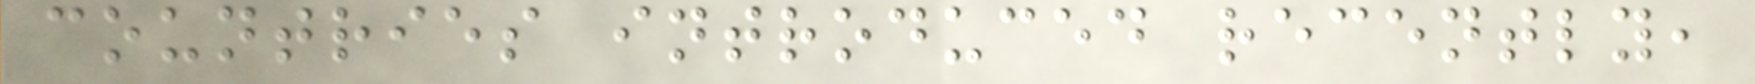countries introduced recently,
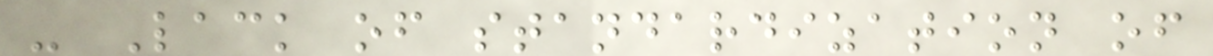- Lack of standardization of
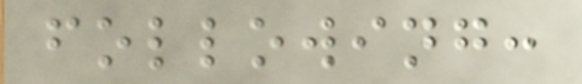following:
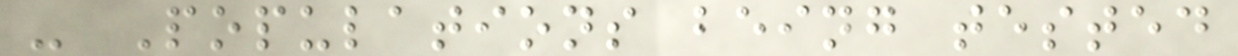- Populations being tested
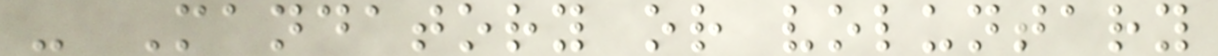- Mandatory or voluntary
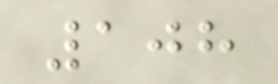108
